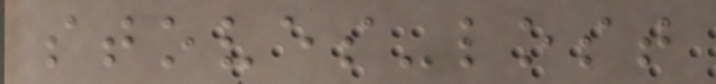stoves-lost
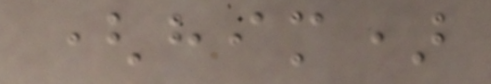(him)
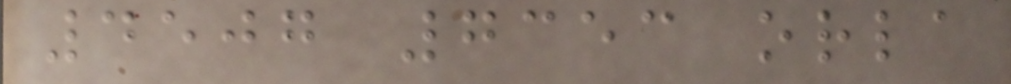4507 7353 orla
